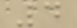4
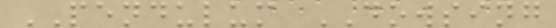PENDULUM DOWSING
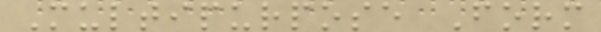Multipurpose Form
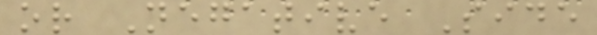or Negative Side
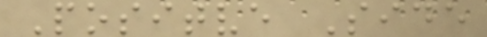Positve Side
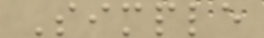Simple
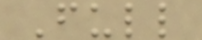Full
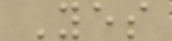Yes
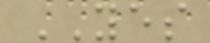YES
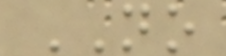NO
